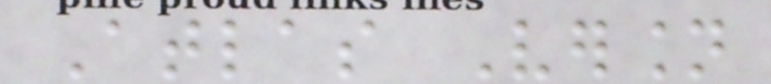Atlas Version
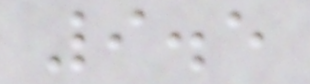9.5
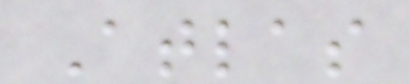Atlas
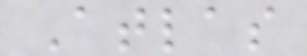Atlas
